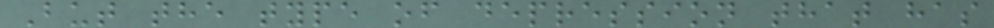But the type of depression that has
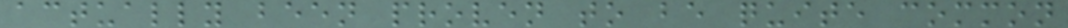actually been proven to be quite common
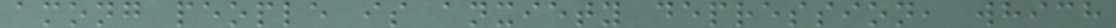among people is anxiety depression, which
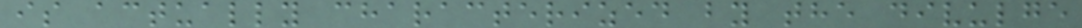is actually characterized by the divulge
